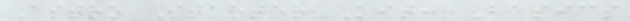Astro Starter Kit: Basics
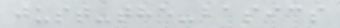just-the-basics
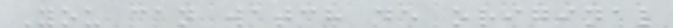You can watch de original
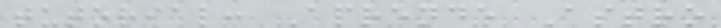tutorial: Aprende Astro
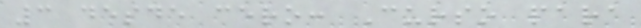3 desde cero: Curso para
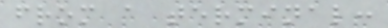from a terminal:
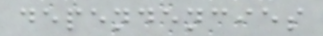dependencies
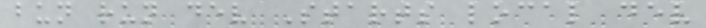bun run dev Starts local dev
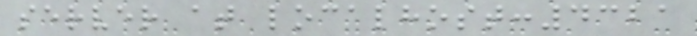server at localhost:4321
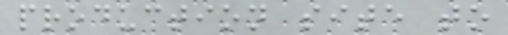production site to
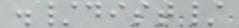./dist/
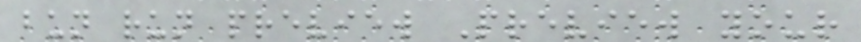bun run preview Preview your
